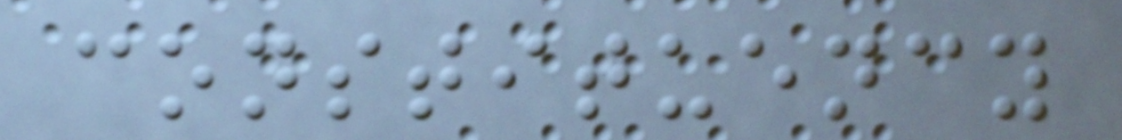constituency
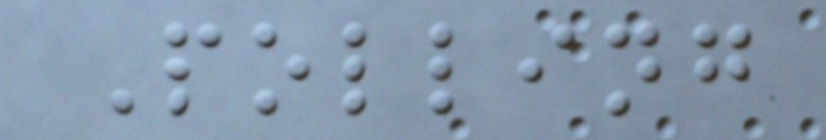Polling
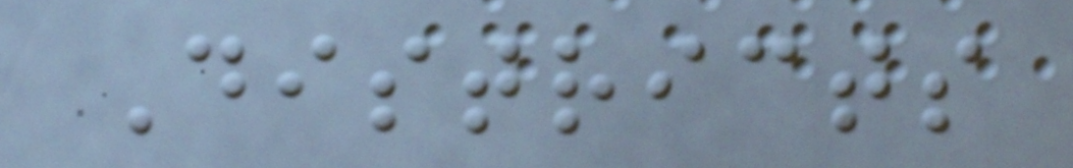Districts
